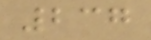237
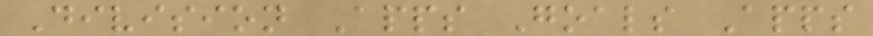Division Apps Goals Apps
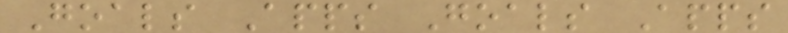Goals Apps Goals Apps
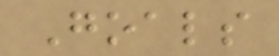Goals
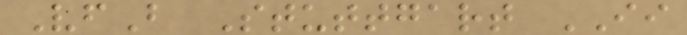VfB Stuttgart II
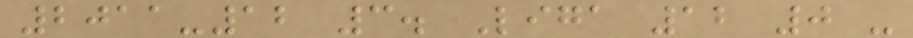2011-12 3. Liga 12 0 -
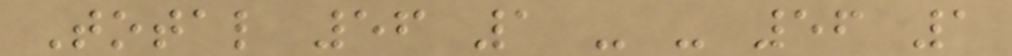Total 56 1 - - 56 1
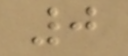0
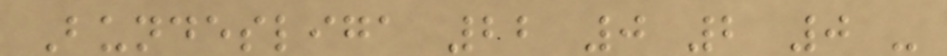Bundesliga 22 0 2 0 -
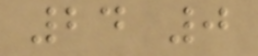24 0
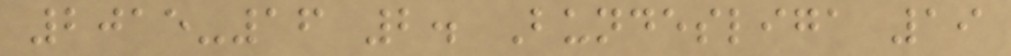2015-16 2. Bundesliga 19
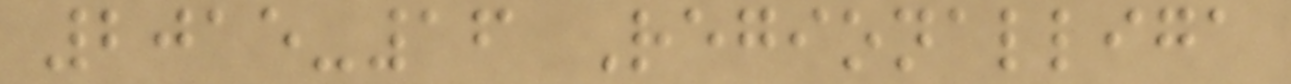2015-16 Regionalliga
